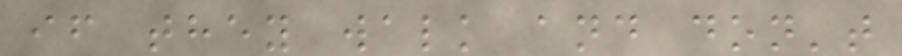if they walk and don't
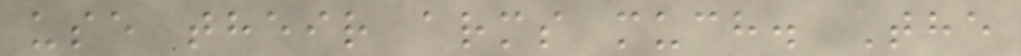use their arms much. The
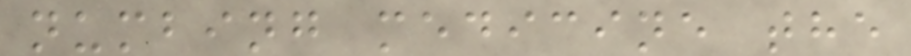numbing medicine the
